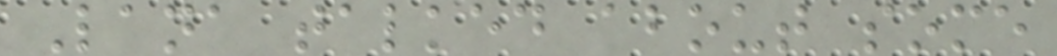Lana talked about some
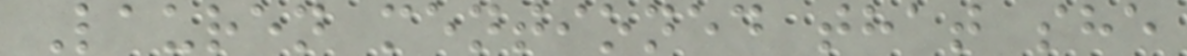Lauren mentioned that she
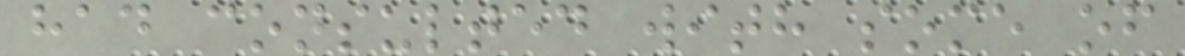had consulted with some of
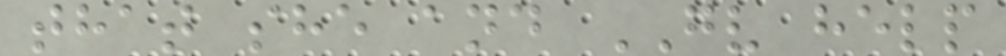that she and GV help
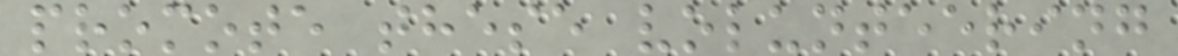promote these volunteering
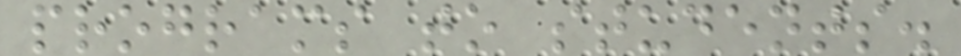programs to students.
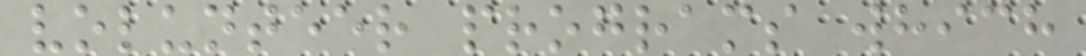volunteer programs which
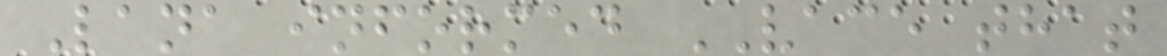Lana informed VACE that
